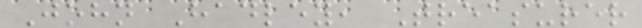John Hadley, Treasurer
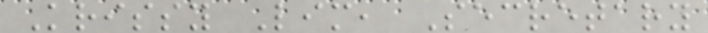Krissy Lim, Secretary
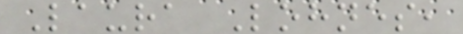Laura Lohnes,
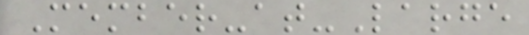Member-at-Large
